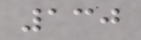130
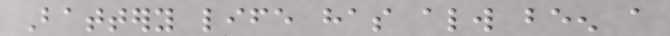Battery life has always been a
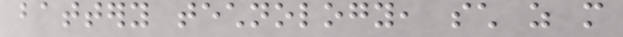battery technology, such as more
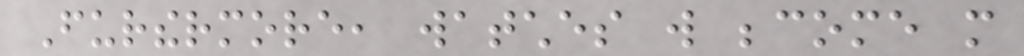Furthermore, watches will become more
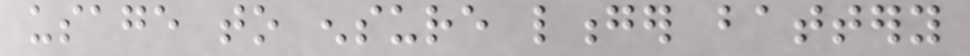usage to ensure longer battery
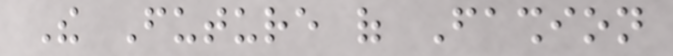The Future of Fashion
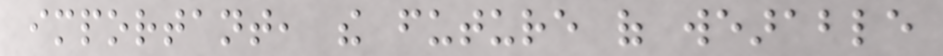important, the future of wearable
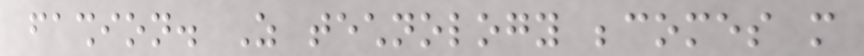fashion. As technology becomes more
